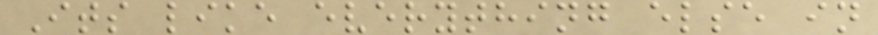Its like everything else in
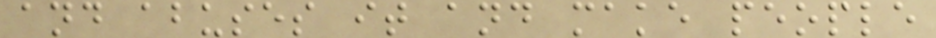and abuses it and make people
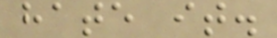hate it.
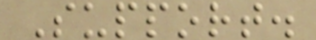Support.
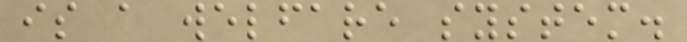is a welfare system.
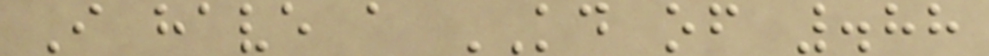I have a KD of .88
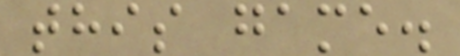this game.
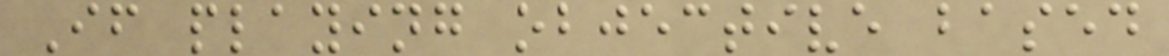If playing objective based
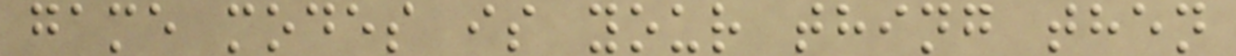game modes is your thing then
